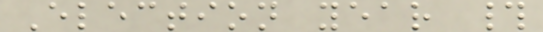Election year #
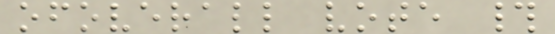ofoverall vote #
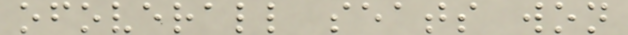ofoverall seats won
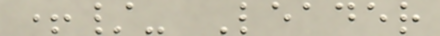+/- Leader
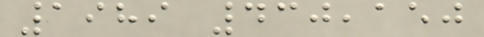1989 430,150
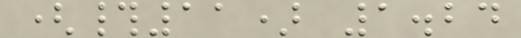(#11) 1.24
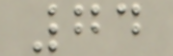74
